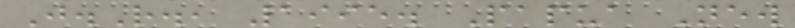J.R., 1995. Papua New
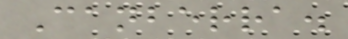Canberra.
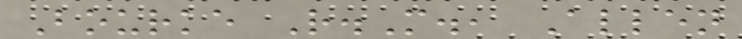Bourke R.M., Allen
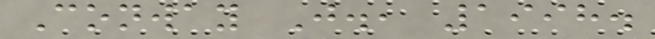Conway J., 1998.
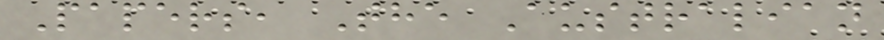Papers, The Australian
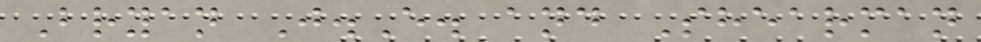Bryan J.E. and Shearman
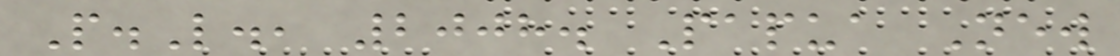P.L., 2008. Papua New
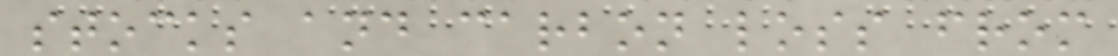stocks and carbon loss from
